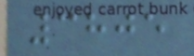3805
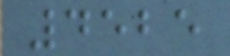4525
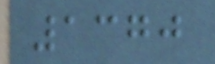1370
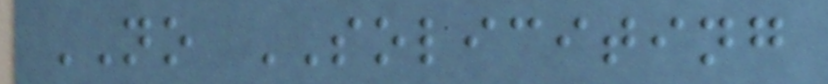NO SOLICITING
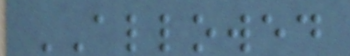ALLOWED
